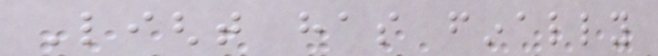Light has finally
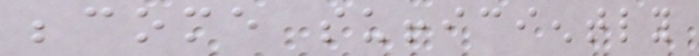become sufficiently
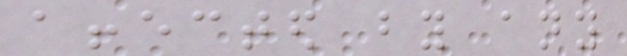affected by any
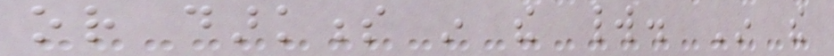or darkness in the world. In the
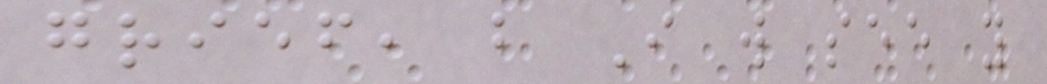grief, but I will see you
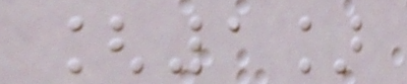[1]
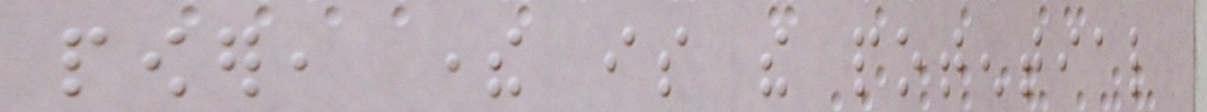power, there is the potential
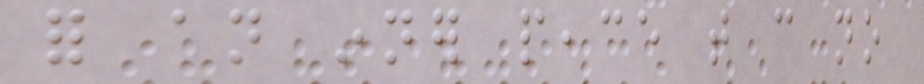for an inner peace that can no
